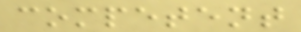competent
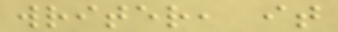writer, it
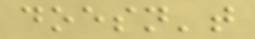doesn't
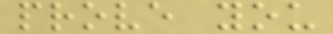prove you
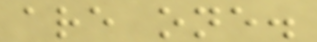are one.
